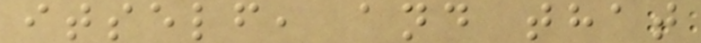itself, and that
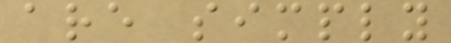are simply
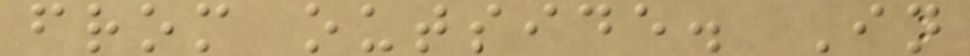from outside. In
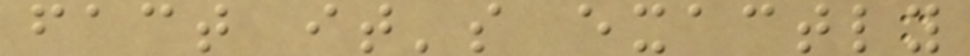fact it's exactly
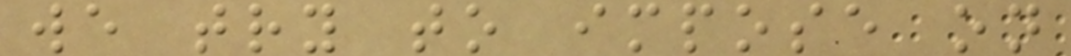we try to impose on
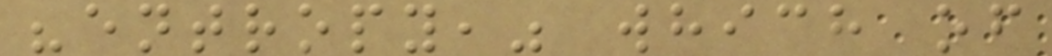"entropy," which of
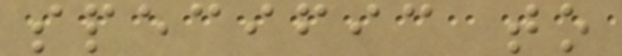specific to
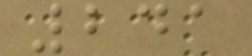241
